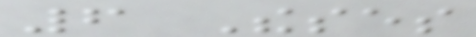6 Theses
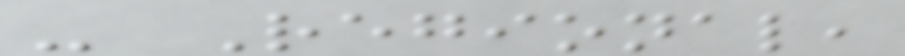- Regional,
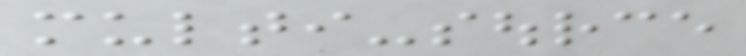multi-source
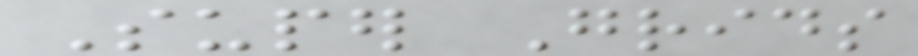Super Grids
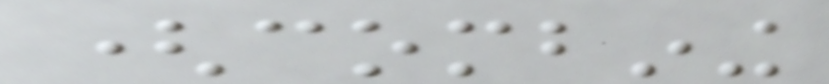(combining
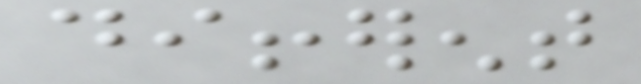different
